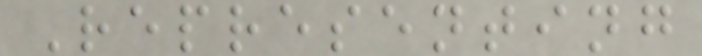Representing
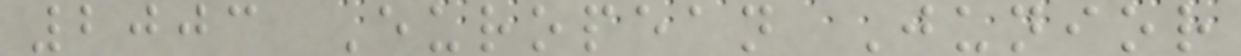2003 European Junior
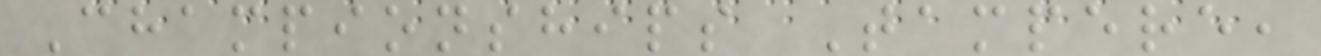Championships Tampere,
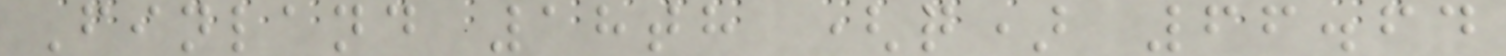Finland 18th (q) 66.64
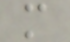m
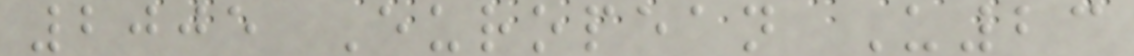2005 European U23
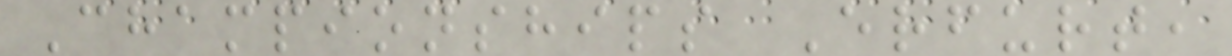Championships Erfurt,
